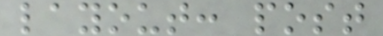layout: post
